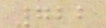722
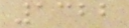1322
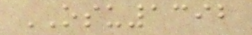OSU1392
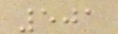501
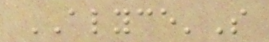ALYCE'S
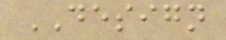DESIGN
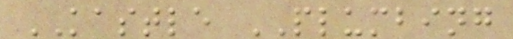KASTLE PLUMBING
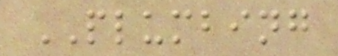PLUMBING
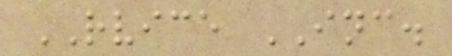RVICE INC.
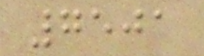7501
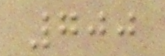700
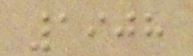1908
